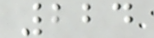224
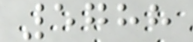5788
